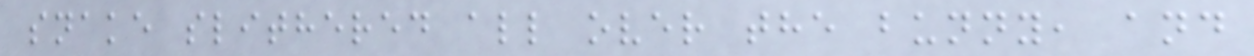snake slithered all over the bunny, and
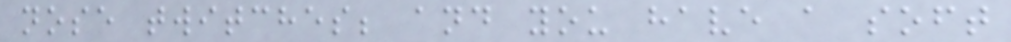nose twitches; and you have a soft
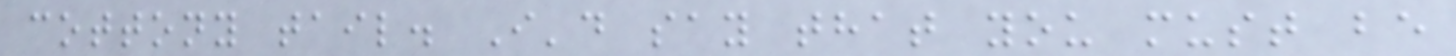cottony tail. I'd say that you must be
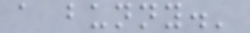a bunny.'
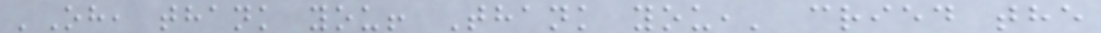'Oh, thank you! Thank you,' cried the
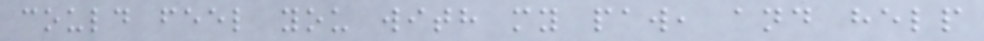could feel you with my paw, and help
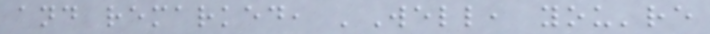and remarked, 'Well, you're
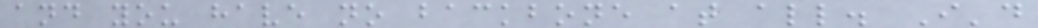and you have no backbone at all. I'd
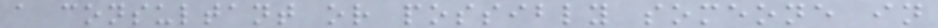a consultant or possibly someone in
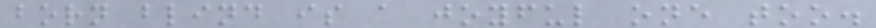born blind is a joyful one too.
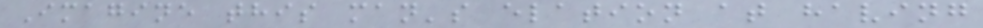Imagine this man's elation at having
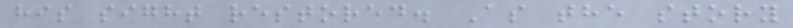his sight restored. As the story
